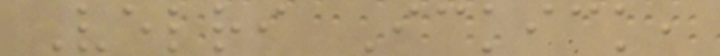Velri Ickick,
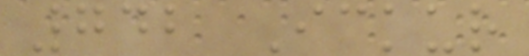742 Ickur
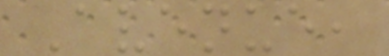Avenue,
